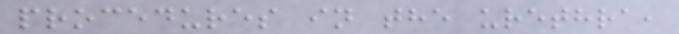procedures in the urethra,
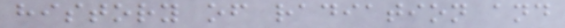history of radiation and
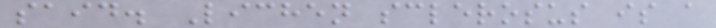said. Lichen sclerosus is a
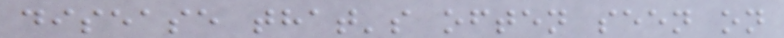disease that's often seen on
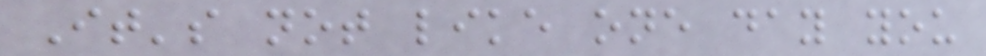It's not like one day you
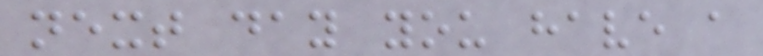next day you have a
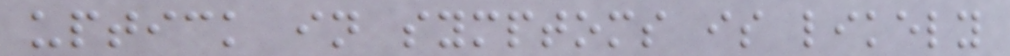uptick in symptoms is likely
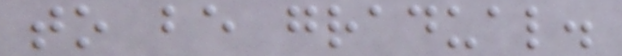to be gradual.
